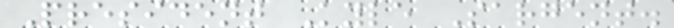President Kyle Sargent.
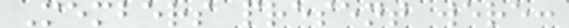Members present were:
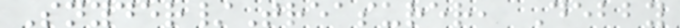Snyder/Treasurer, Debby
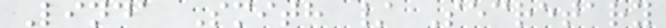Linda Smith / Secretary
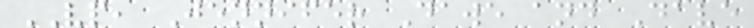VP, Jennifer Dawe and Dave
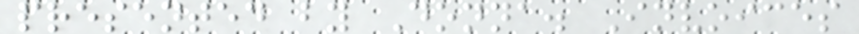presented by Donna. Invoices
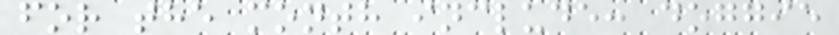for the month include: doggie
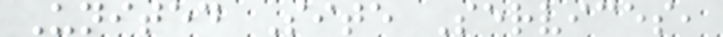United Site Services,
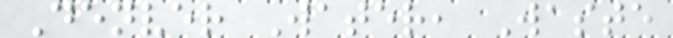Denver Water, Waste
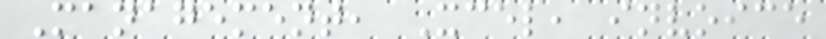Management, Xcel, invoice
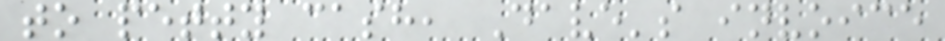to petty cash, Dave's invoice
